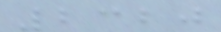2320
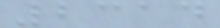2314
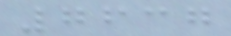7637
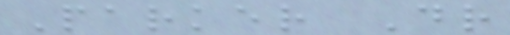Parker Dr
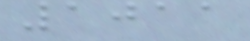1011
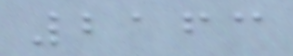2163
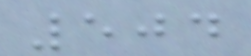504
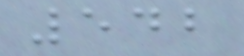542
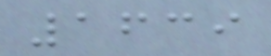1639
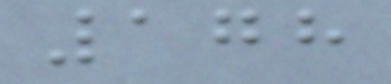178
